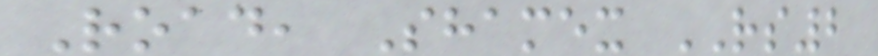Road, Shamex RS2
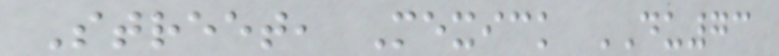Street, Mexick DU73
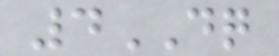4DQ
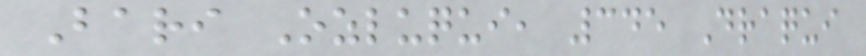Bari Ozluqui, 345 Draqui
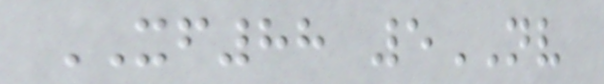XF88 5NV
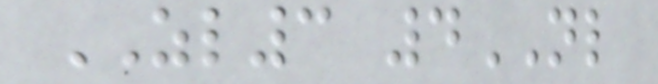ZL3 4NL
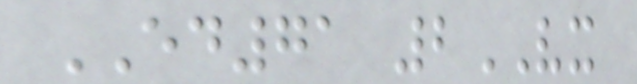ED71 2VX
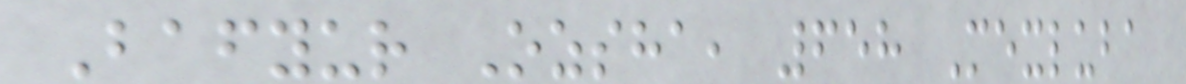Bafyur Ozsha, 658 Mexluba
